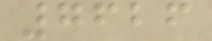7626
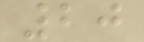20
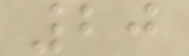20
